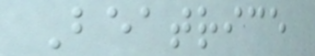Beatrice
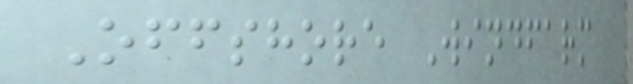Offshore Windfarm
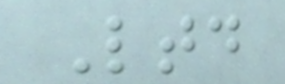Ltd
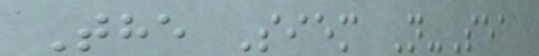The Siem N-Sea
